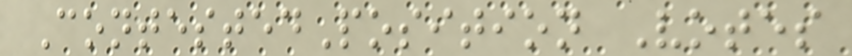ContestedPosition Votes
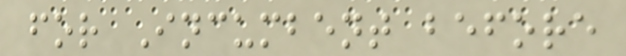for Incumbent before
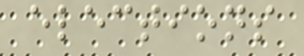elections
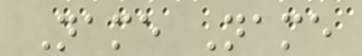Name Name
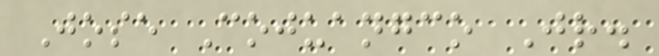Jose Cojuangco Jr.
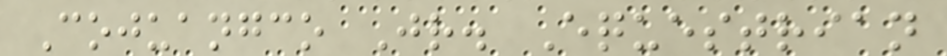Cojuangco Jr. Equestrian
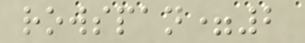rowspan=2
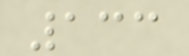133
